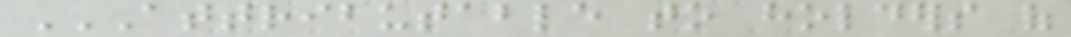ATTRIBUTABLE TO HOLDERS OF
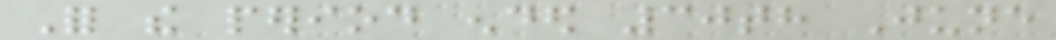For the period ended 30th June
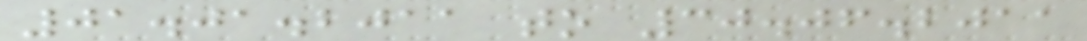01.01.2011 to 30.06.2011
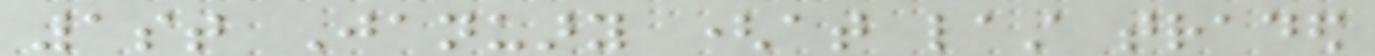1st January (at last traded
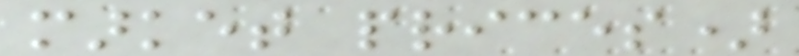market prices)
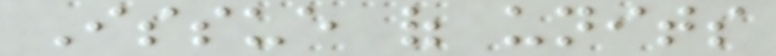Issue of units
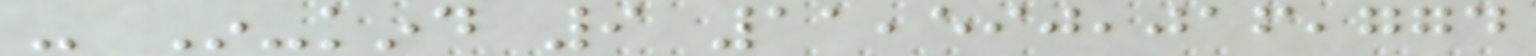- In-kind 9 11,590,016,774
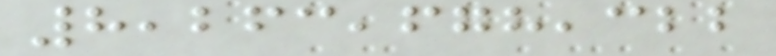8,263,678,322
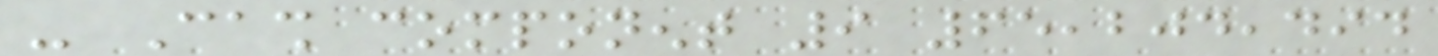- Cash component 9 65,204,494
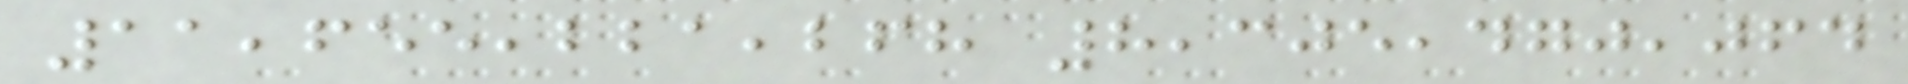11,655,221,268 8,305,470,064
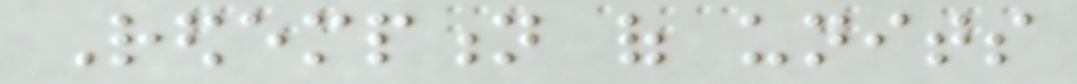Redemption of units
